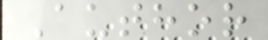Author
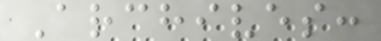Archives:
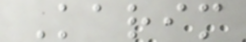Karim
